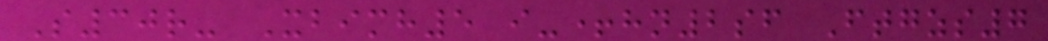S30r- Xbimh5 i-+hn2sf Ftgzs7
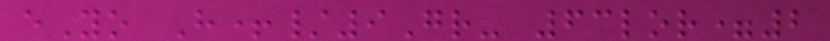eYo H+/9Gr- 63lor=2
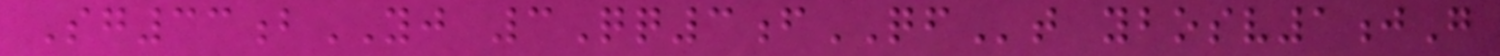Sg33bYJ 3Qq3fQFt ybosv1jG
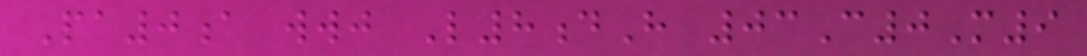Pa0a wwj L8dH 03C0M9
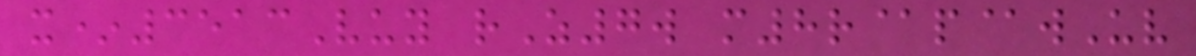x*3513Vuy rZ7w m8r@p@wUv
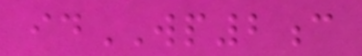idWP2c
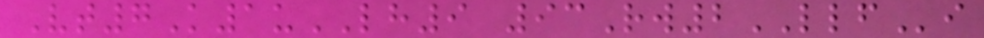Vt7K1uLH9 93Rw2LLFi
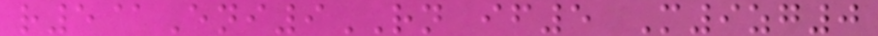r5@Eni9RN if5 M9zg0
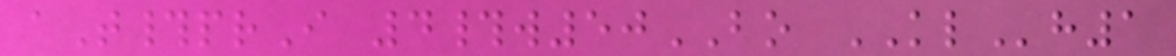aT#prI 4#w50BO KLh1
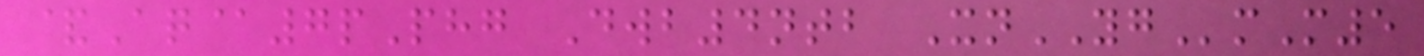&Aq@7pPhg Dwb4ntb XnYGmM5
